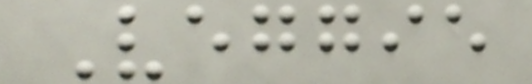Veggie
